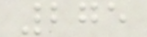275
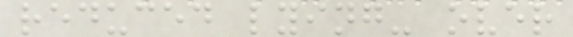reduced lying- over
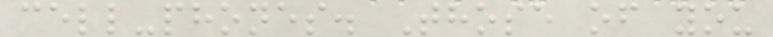cell-phones. Those of you
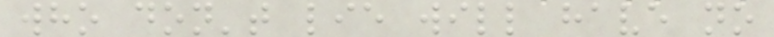who don't lie will have no
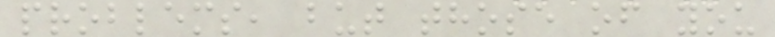problems, but those of you
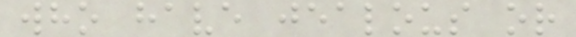who have jealous or
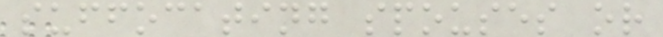suffocating spouses or
